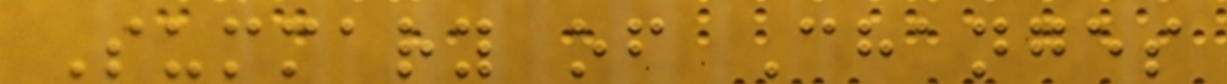Summary of Changes
